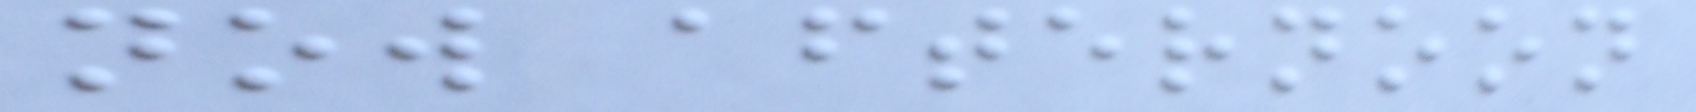now afternoon
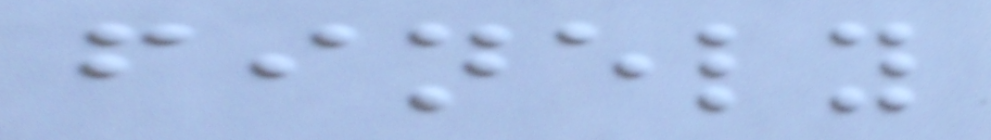finely
